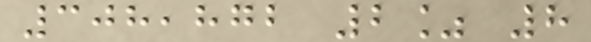308,872 2% 8
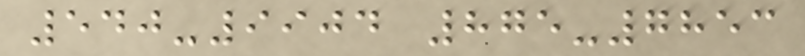540-9904 875-7853
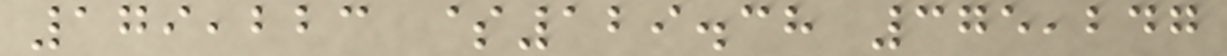179,223 $129.38 375,247
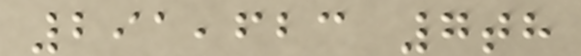291,623 7th
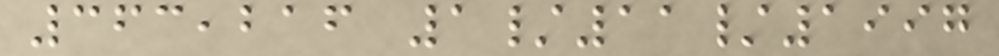363,216 1/11/1997
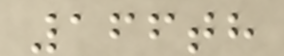166th
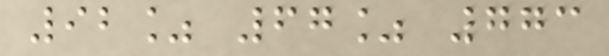92% 67% 773
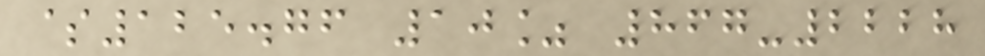$125.76 10% 867-2228
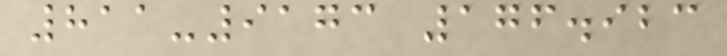811-9173 176.923
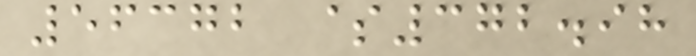56372 $372.98
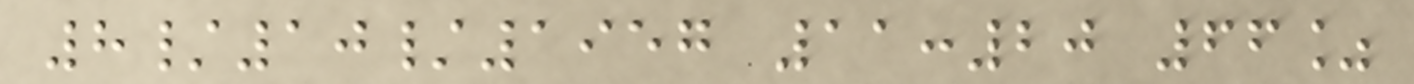8/10/1957 11:20 66%
